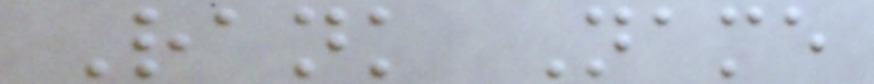Rank Name
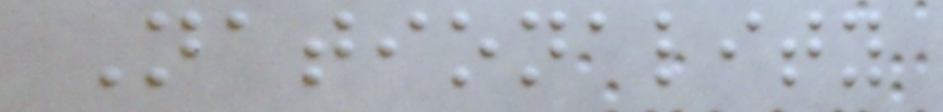Nationality
